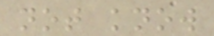not know
